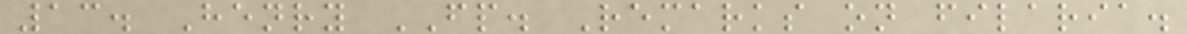13. Henry FP. Remarks on filaria.
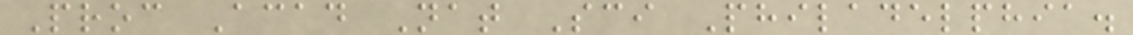Proc Acad Nat Sci Philadelphia.
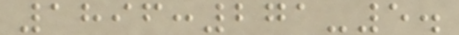1896:271-5.
